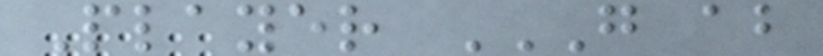Player G AB
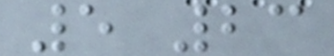5 23
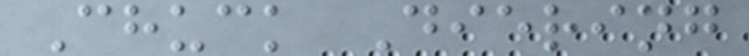Chuck Diering
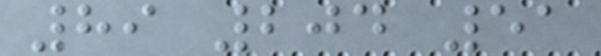89 204 51
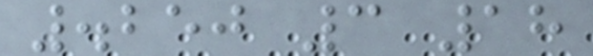.250 3 18
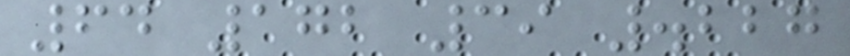64 172 39 .227
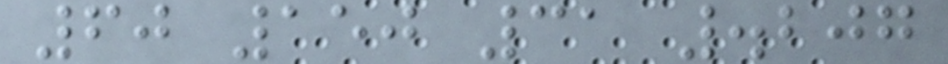60 150 31 .207
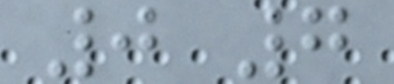0 7
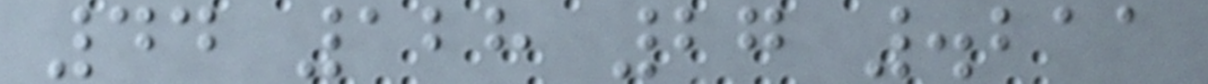44 128 27 .211
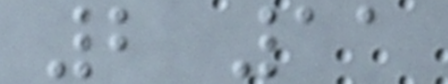2 11
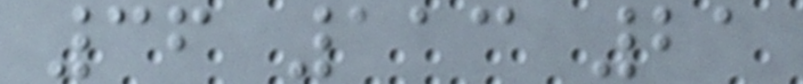36 113 21
